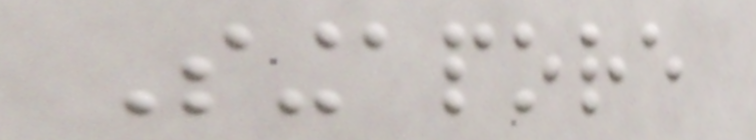Singapore
